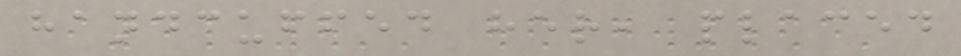handcuffed her, placed
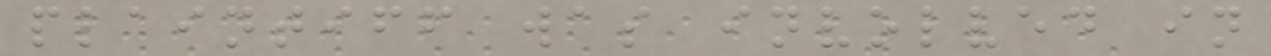plaintiff was involved in
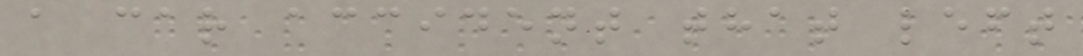a car accident that left
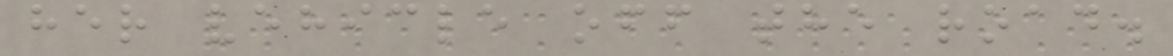her vehicle off the road.
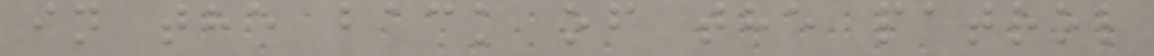in the back of the patrol
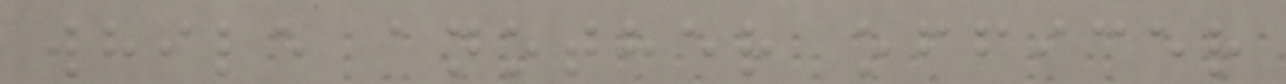while another officer
